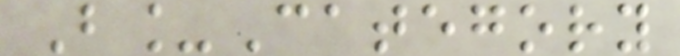B_Category
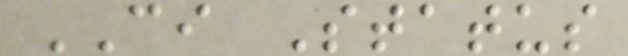CI Status
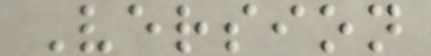Version
